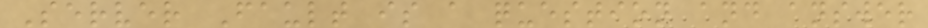Server Fault is a question and answer
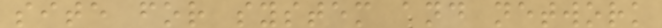site for system and network
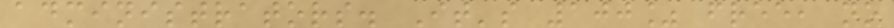administrators. It's 100% free, no
